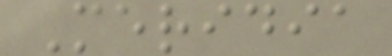Meridia
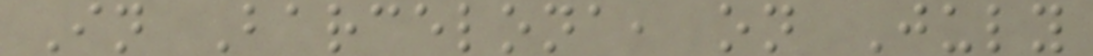In Barcelona, on July
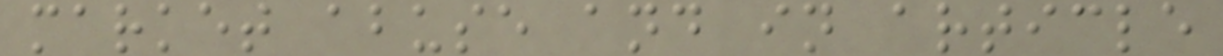market abuse and in article
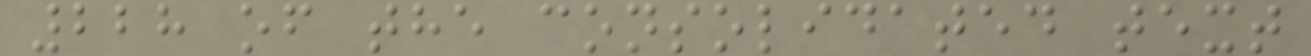228 of the consolidated text
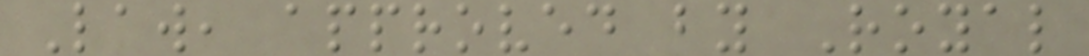Law, approved by Royal
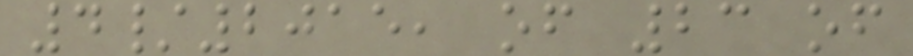4/2015, of 23 of
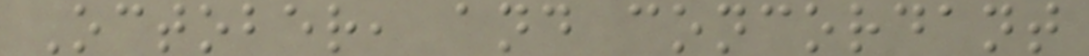October, and concordant
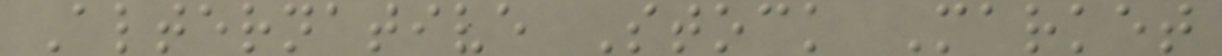Alternative Stock Market
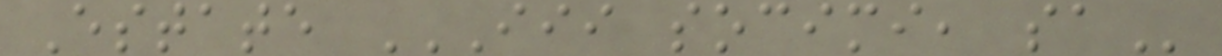Estate III SOCIMI, SA
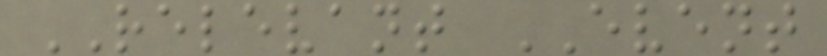RELEVANT EVENT
